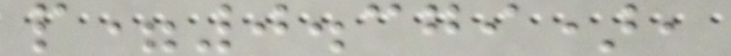p=0.379),
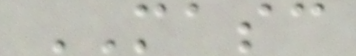MASC
